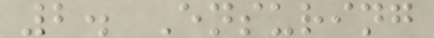2. Ensuring
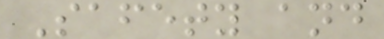Safety and
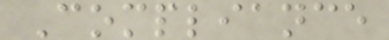Compliance
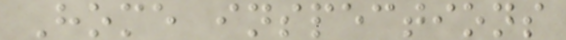Home inspections
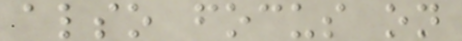also focus on
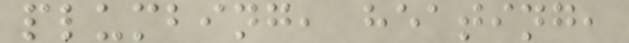plumbing, heating,
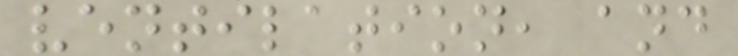ventilation, and
